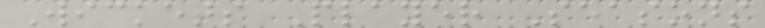Wickets Player Seasons
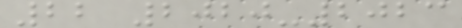22 2020-2023
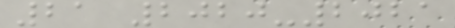21 2020-2021
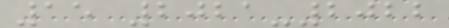15 2021-2022
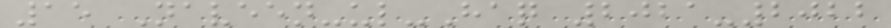15 Naveen-ul-Haq 2021-2022
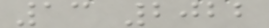13 2022
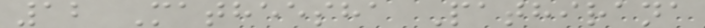12 Matheesha Pathirana
